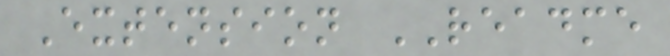Extension README
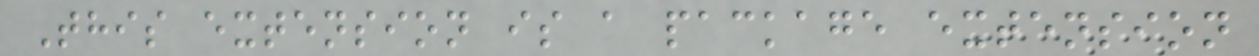This extension is a package extension
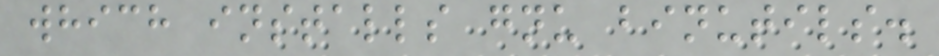which installs gnu binutils.
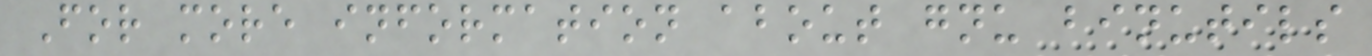For more information about gnu binutils
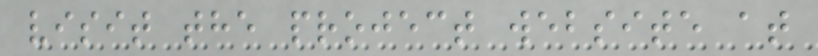visit the project website at
